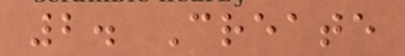2. Create
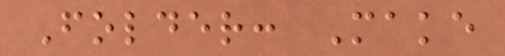Folder: Make
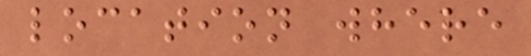location where
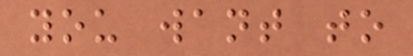you want to
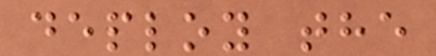deploy the
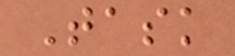Task
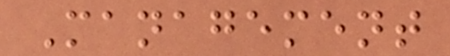Management
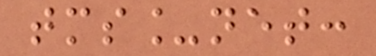tms_net:
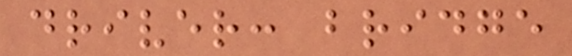driver: bridge
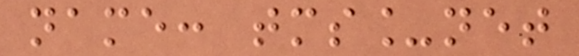name: tms_net
